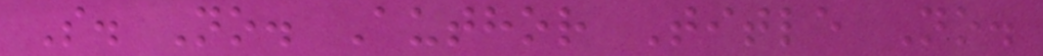S. No. Author Title No.
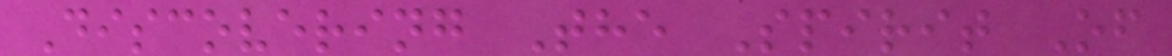Discovering The Spirit Of
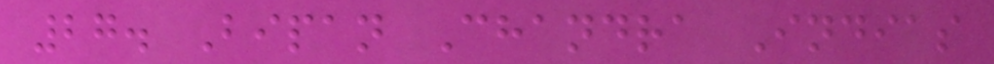27. Bipan Chandra Indias
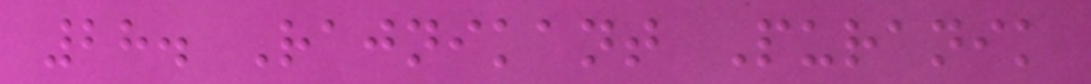28. Rajnikant Puranik
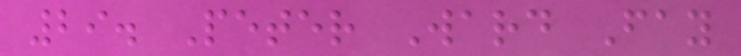29. Peter Ward Fay
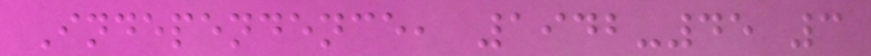Independence, 1942-45 3
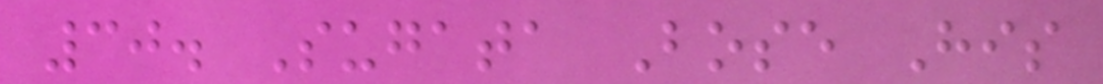30. Sugata Bose His
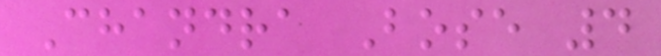Chandra Bose 4
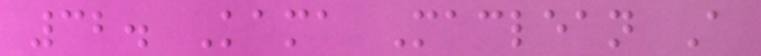32. Kama Maclean A
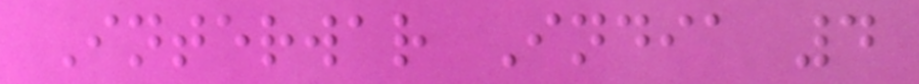Interwar India 4
